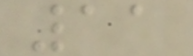11
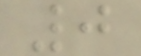0
